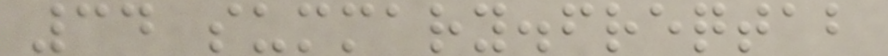34 summary.freqtab
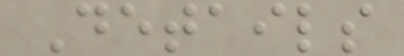Details
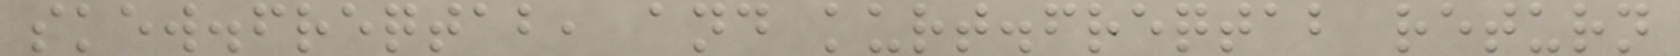skew.freqtab, and kurt.freqtab return
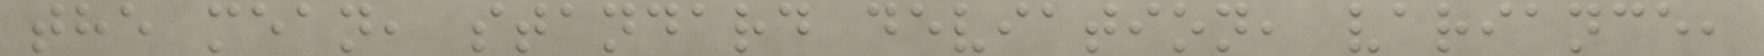the mean, standard deviation, variance,
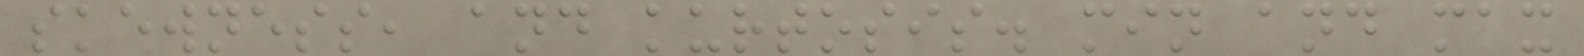skewness, and kurtosis. min and max
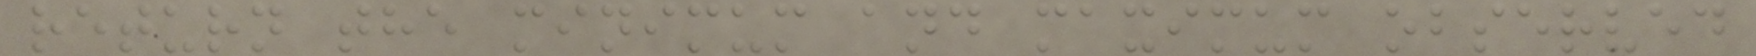return the minimum and maximum observed
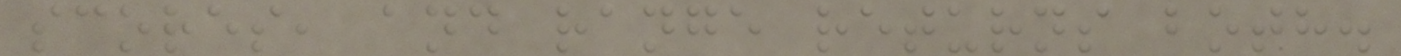scores, and range returns both.
